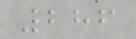286
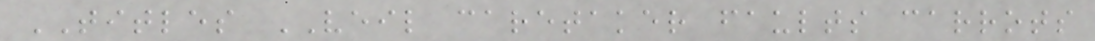TITLES VEIL caretaker faults carrots
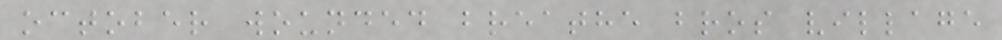october wounded breathe bros village
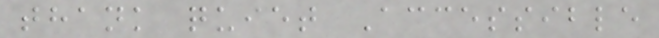thank quiet Accessible
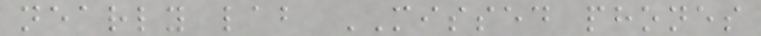nearly lab MISSED phones
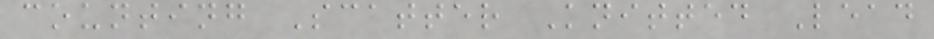counting Scatter Knitted Lead
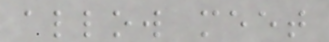allow meet
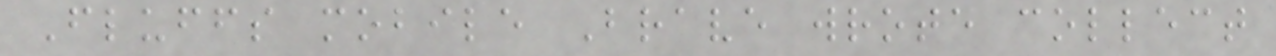Fluffs mobile Brave wrote collect
